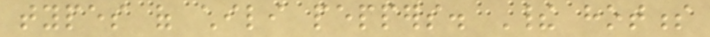types of chili peppers. Their hotness
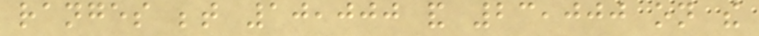ranges between 10,000 and 23,000 on the
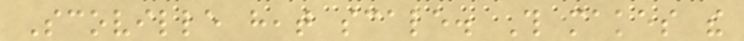Scoville heat scale. This makes the
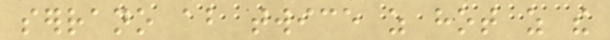serrano about twice as hot as the
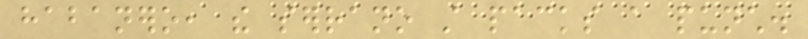habanero, the serrano still packs a punch.
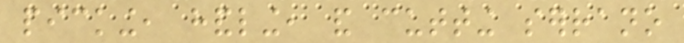picking, handling, and cutting serrano
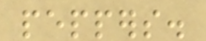peppers.
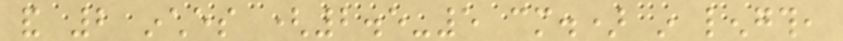and 2 inches (2.5-5 cm.) in length,
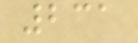231
